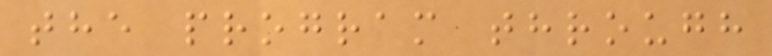the program through
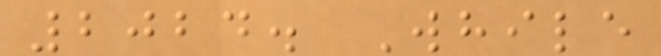2024. While
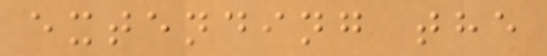extending the
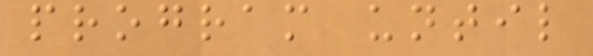program until
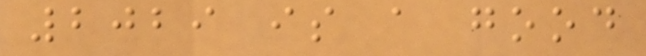2029 is a good
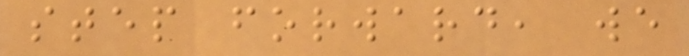step forward, we
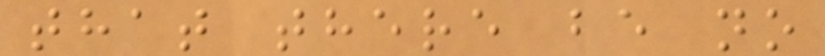that there be no
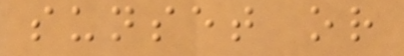sunset or
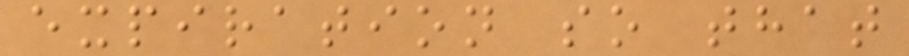expiration so that
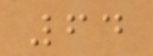64
